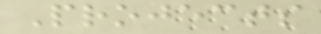Projects
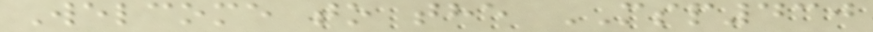Welcome to the MSP430
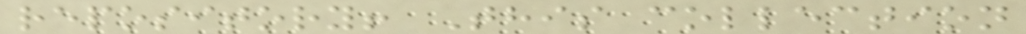repository! This collection
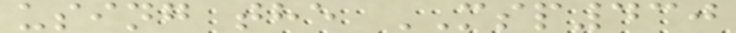using the MSP430
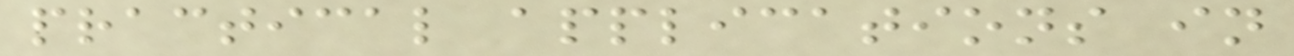practical applications in
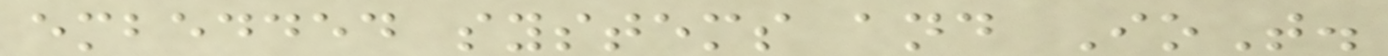embedded systems and IoT.
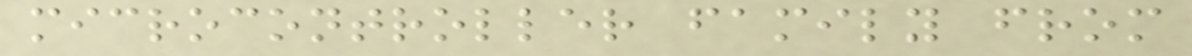microcontroller family from
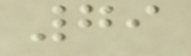79
